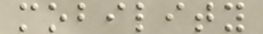mobility
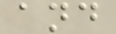and
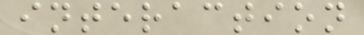interaction
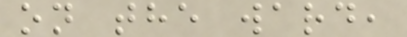on the ward,
